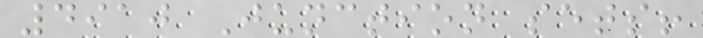4910 Junction sets!
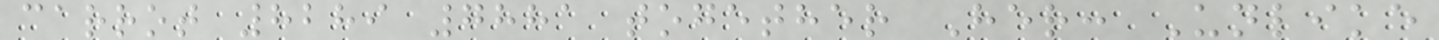carrot 8289 7881 together Her: Unlike
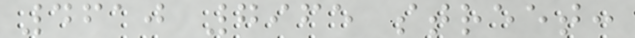4610 7965 street:
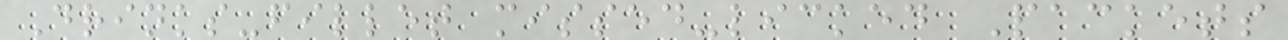Drinks-fillet missed-licked Packets
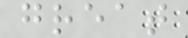great
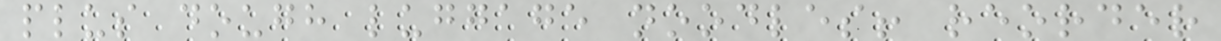plus dough luggage noodles! reorder
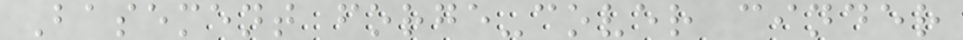Basement forge-cover cinder
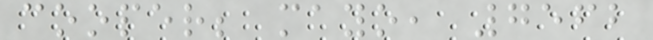cooper; mayo, 7562
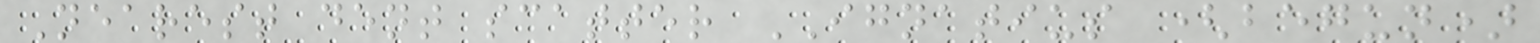Nearest dent scatter IGNATIUS (begun)
